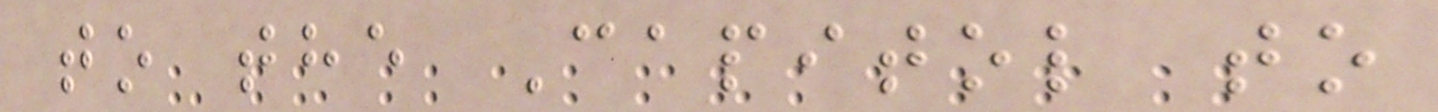to the Capitol to
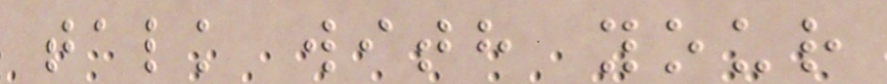talk with your
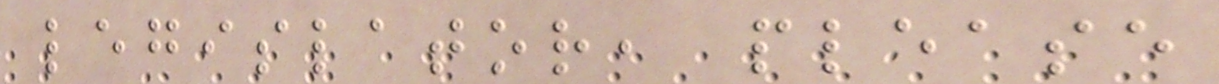legislator, please
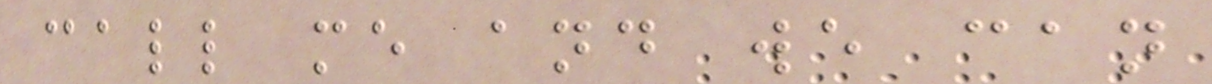call me and we can
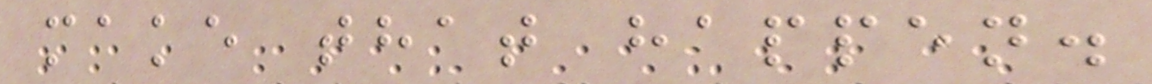make that happen.
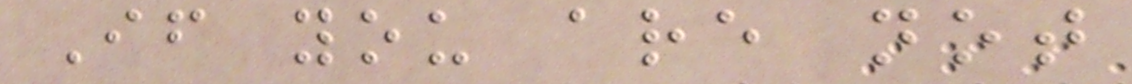If you are not
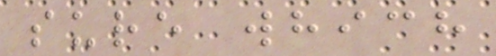sure which
